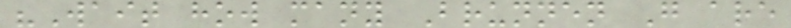"Wait how many Brunnen G are
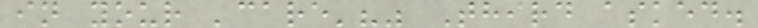in your 'care'?" Third asked.
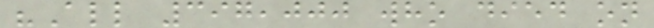"All 397,000 who died on
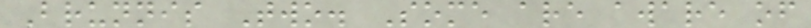Brunnis Two. Some are aware of
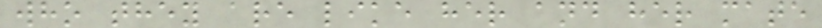who they are like her and her mate
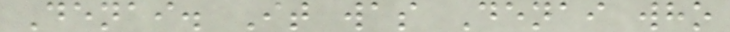Denai. It was Denai who
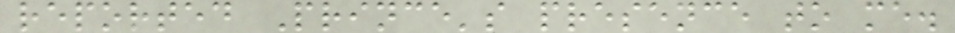reported Prince's presence to me.
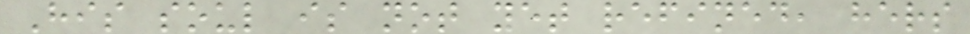His soul is not yet refined, hers
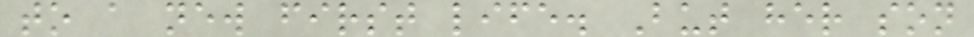to a new first life. But her son
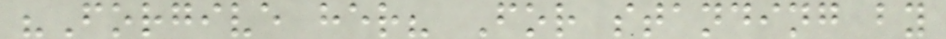"Forgive her? For standing by
